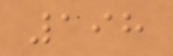198
